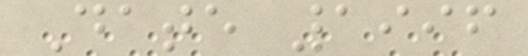Date 1996
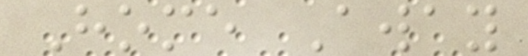Home Away
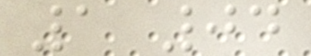1 04
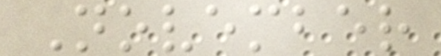November
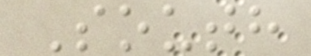South
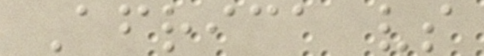Africa vs
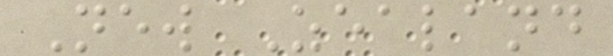New Zealand
